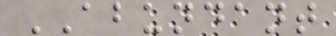ABUNDANT
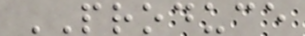PRODUCE
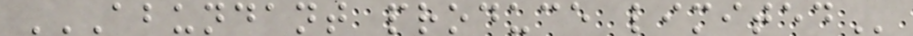ABUNDANT PRODUCE LIMITED
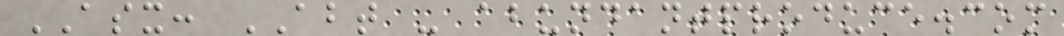ASX: ABT - abundantproduce.com
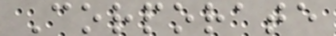Corporate
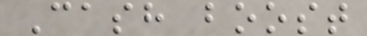Cash boost
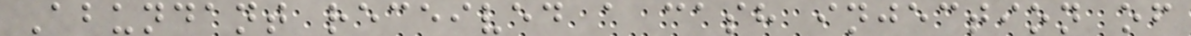Abundant received a cash injection of
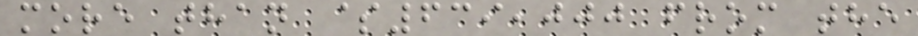more than $639,000 from the
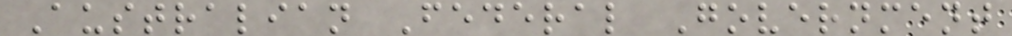Australian Federal Government
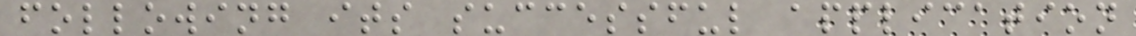following its successful application
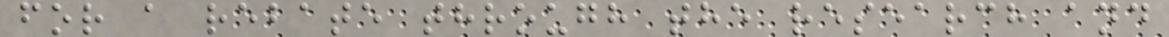for a rebate through the research and
